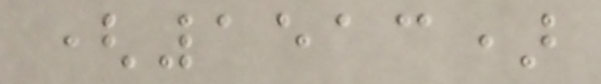(1513)
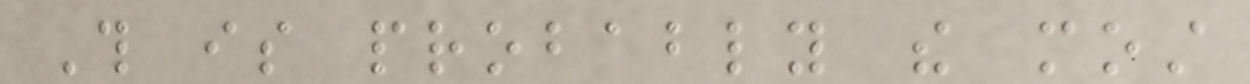This is probably the most
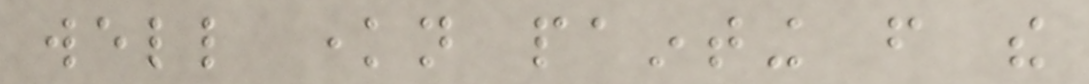well known painting from the
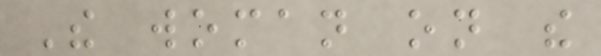The woman on the
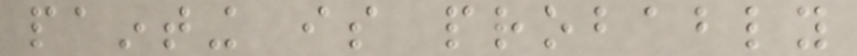painting is probably
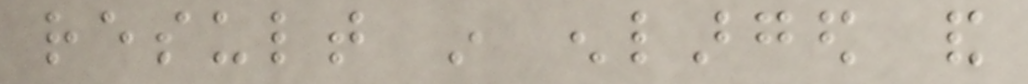result in enlarged and
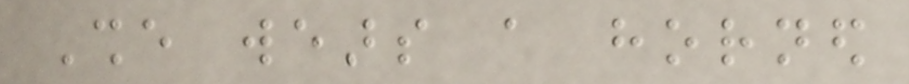She wears a horned
